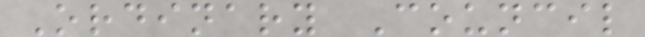Ordinary Council
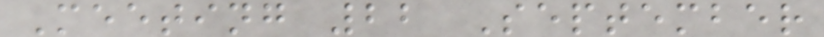Meeting 22 September
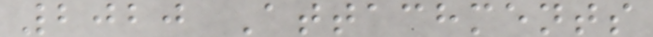2020 Attachments
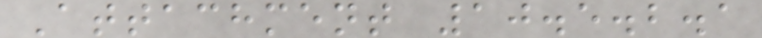Attachment 10.5.2.1
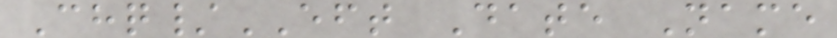Chq/EFT Date Name
